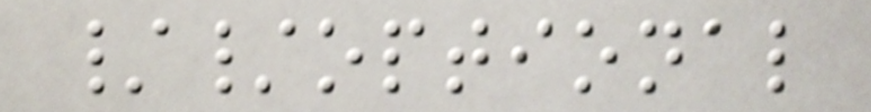//optional
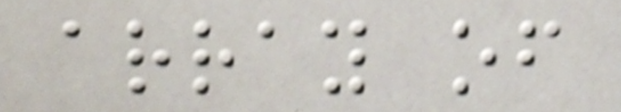array of
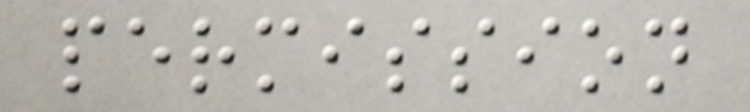permission
